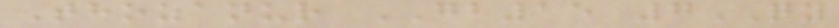Thozanur GB15 7QY
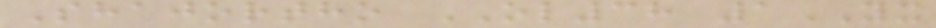Shajortho OL38 1YX
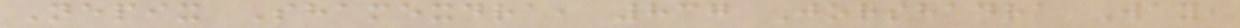Nepix Shamexdra, 837 Jorshadra Way,
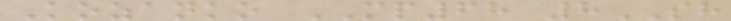Kozanko MP68 8SH
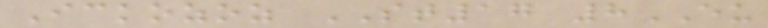Ickozoz ST17 8EU
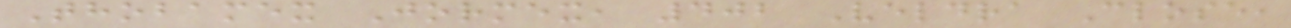Thobamex Jormex, 402 Veldra Close,
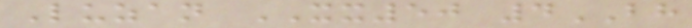Luzan XX50 4BH
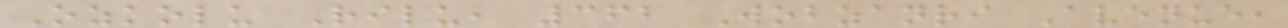Ozkolu Rilu, 362 Wobzanri Avenue,
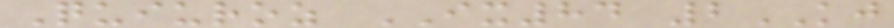Quiuroz IX84 2KJ
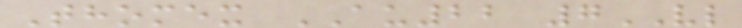Thomex AU22 7VL
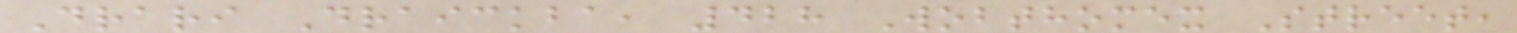Drari Draickba, 428 Wobthomex Street,
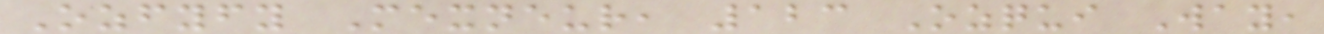Ozfyfy Mexneur, 123 Ozqui Way,
